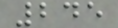245
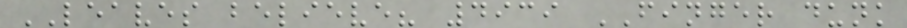LEAVES believe? 4939 FINGER dunk
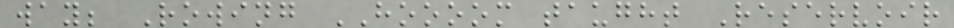way; Rowing HOOOOM taught Reservoir
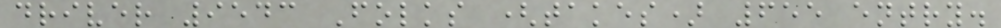driver 9543 Folks (takes) 655 entry.
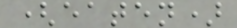(eaten)
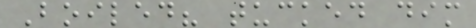Boiled? tucked dim
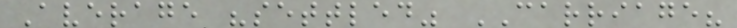Average "settled" CARRIAGE?
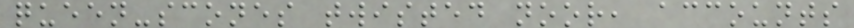queen-scones twisted noor, accounts
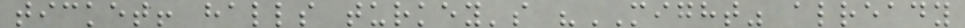ticket! halls turkey's "MIGHT" already
